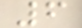6
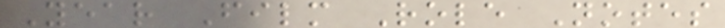Year Film Role Notes
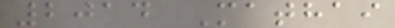2014 Mathai
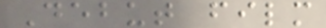Debut film
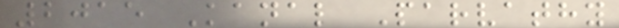2015 Kanal Parvathy
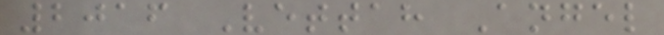2016 Vettah Angel
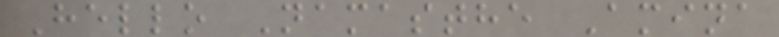Hello Namasthe Amina
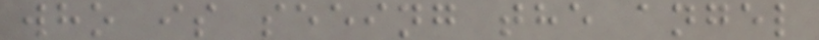who is seeing the angel
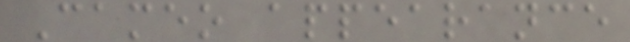Cameo appearance
